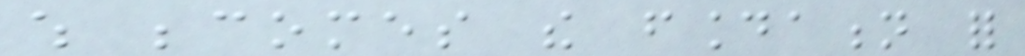which becomes the foundation for
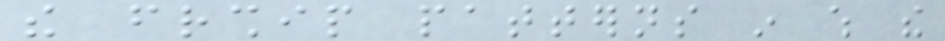the friendship patterns in which the
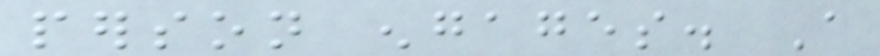person engages. A
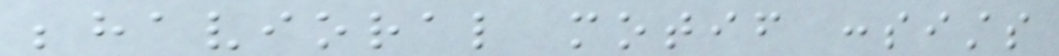behavioral motif consists
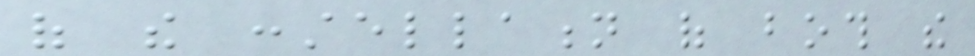of the constellation of both the
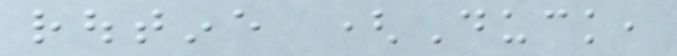routine (Duck,
